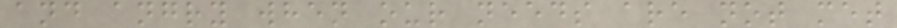and angry when our needs are not met
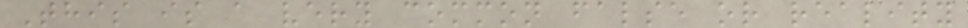This is a very common false or reality
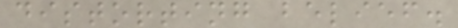distorting belief.
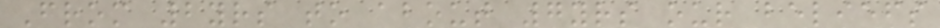From 2yrs to about 7yrs our beliefs
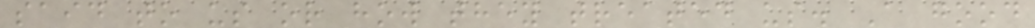said to us or how they treated us. A good
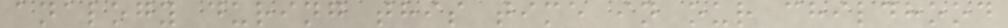analogy during this time in our childhood
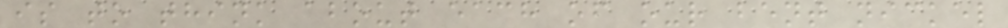is to think about each of our bent nickel
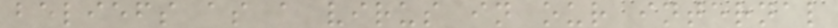beliefs as a virus in our internal
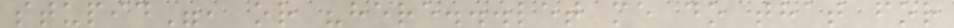stupid", or "here...let me do that for
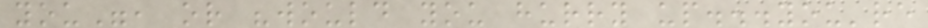you", or "would you hurry up...you're
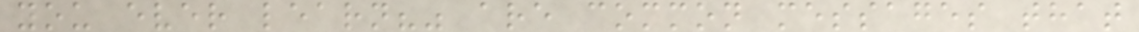you ever learn?" are common messages that
